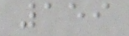159
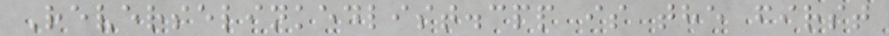Reverselinkedlist.cpp is the first
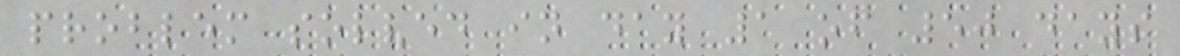problem solved in day 1 of 50 days
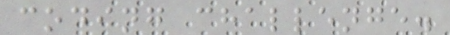coding challenge.
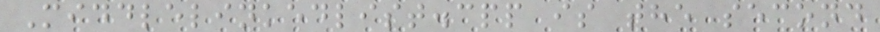Middlelinkedlist.cpp is the second
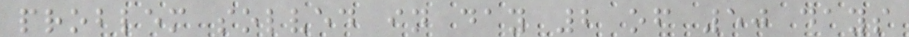problem solved in day 2 of 50 days
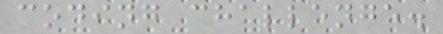coding challenge.
